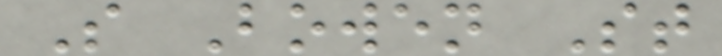S Bowen St
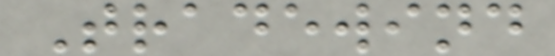Tradewind
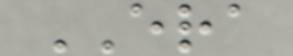ERA
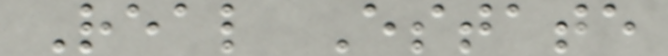Real Estate
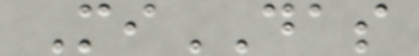MiDAS
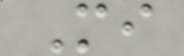Mi
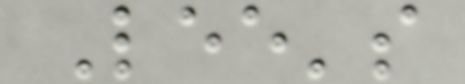Lee's
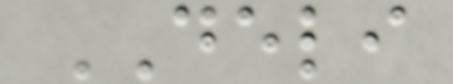DELI
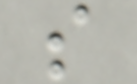s
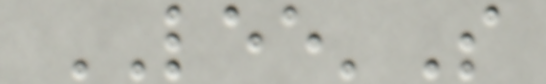LEE'S
